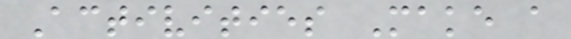Activities Make a
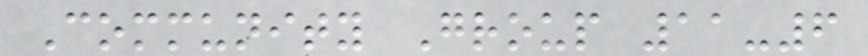Community Group 11-6
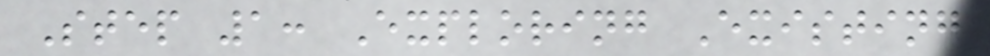Step 1: Exploring Existing
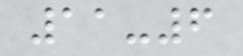11-6
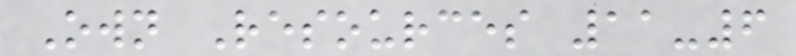Own Resources 11-6
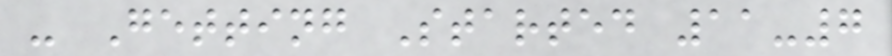- Getting Started 11-7
